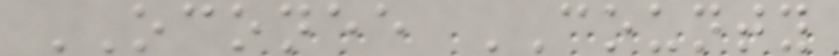OCONEE COUNTY
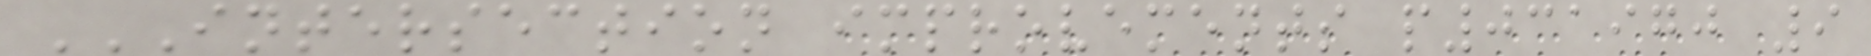INTERSECTION IMPROVEMENTS P031970 9
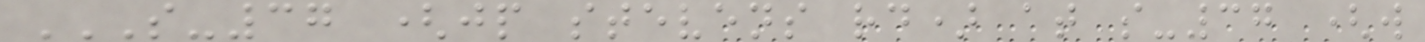S-37 (JP STEVENS RD) AT S-37 (W
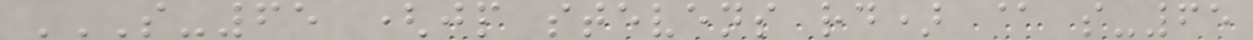S-65 (JP STEVENS RD) @ S-65
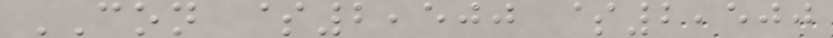CON $2,500 $2,500
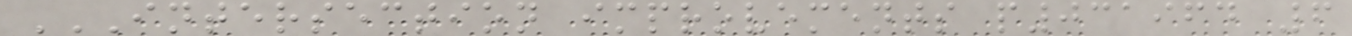INTERSECTION IMPROVEMENTS P031964 6
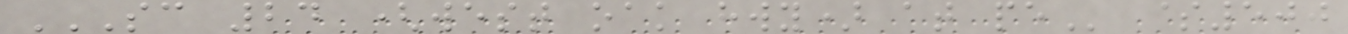SC 24 (WEST OAK HWY) AT PE $500
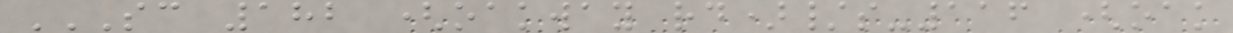SC 182 (OAKWAY RD)/S-116 (OAK
